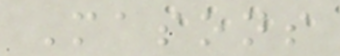Masons
